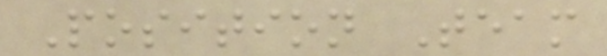Position Team
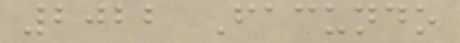2022 Facundo
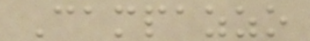Campazzo
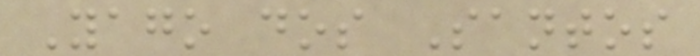Yago dos Santos
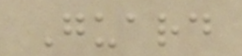Guard
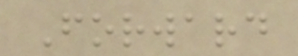Forward
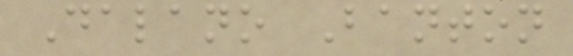Dalano Banton
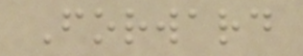Forward
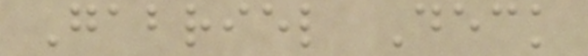Gabriel Deck
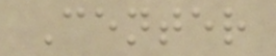Center
